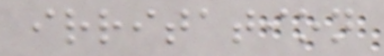irritation
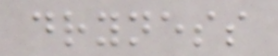dryness
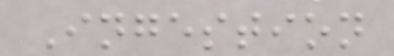Ingestion
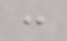:
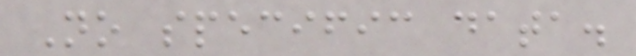No specific data.
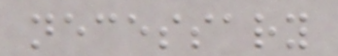necessary
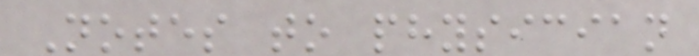Notes to physician
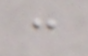:
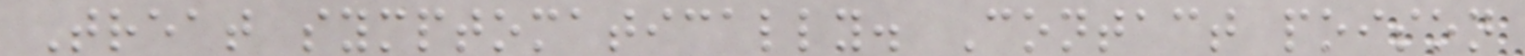Treat symptomatically. Contact poison
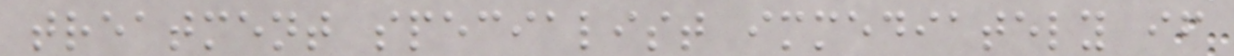treatment specialist immediately if
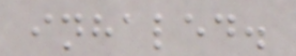inhaled.
